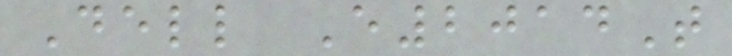Dell E2014T
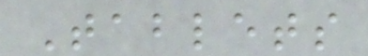Tablets
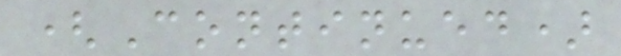(Continued)
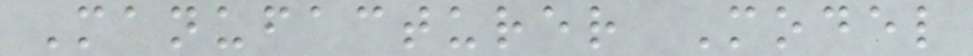Manufacturer Model
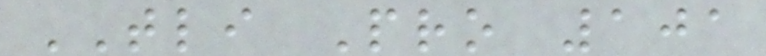TLI Pro 101
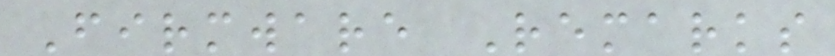Firmware Remarks
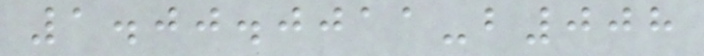1.00.0011-b008
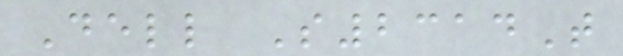Dell S2314T
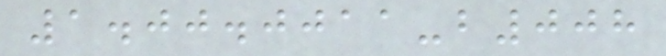1.00.0011-b008
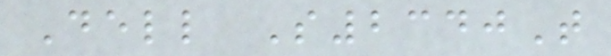Dell S2340T
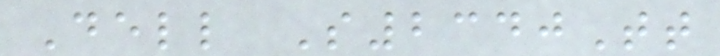Dell S2340Tt
